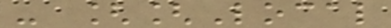- [[Local
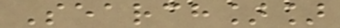Search]]
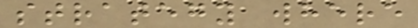strategy where
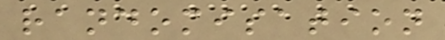randomisation
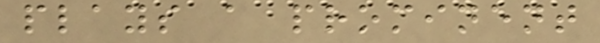plays a prominent
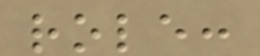role:
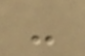-
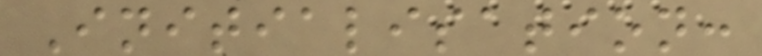Initialisation:
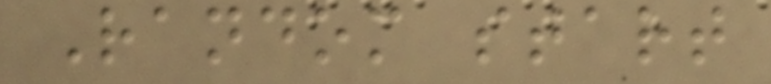Random start
